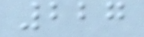227
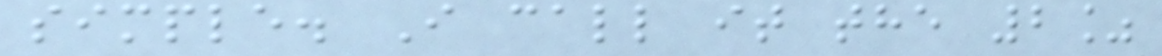simple. I call it the 2%
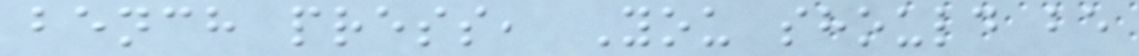bench press, You should be
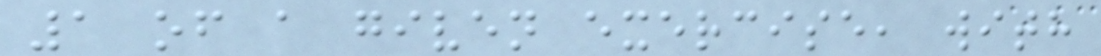1 of a given exercise, with
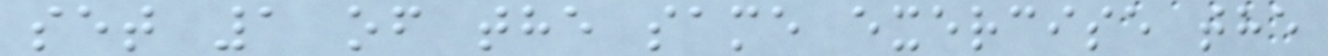set 1 of the same exercise the
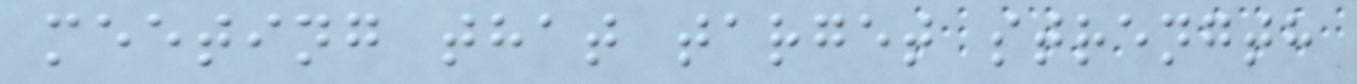meeting that target strength
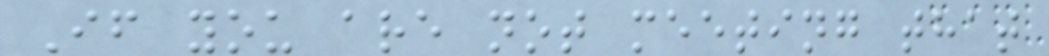If you are not meeting that
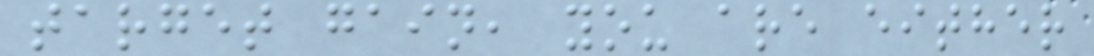target gain, you are either
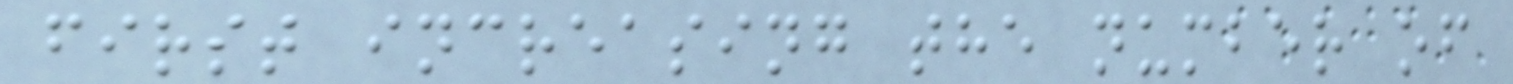first increasing the number of
